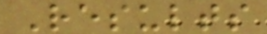Results
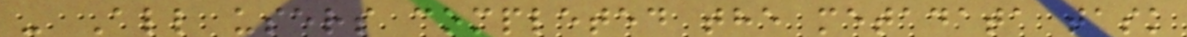- All users completed the metadata task
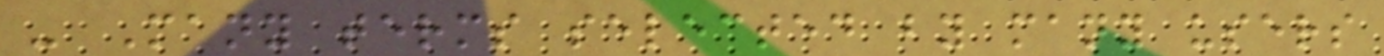- Many terms selected by many users
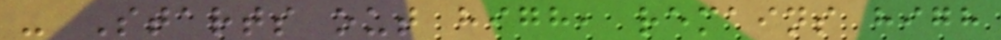- Starts out high, remains high
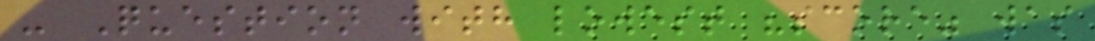- Question with lowest "score" was
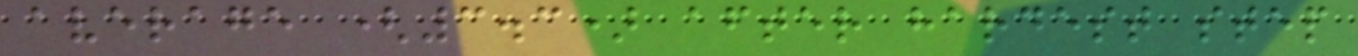average (3.3) after hardest step
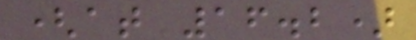(at 16.2)
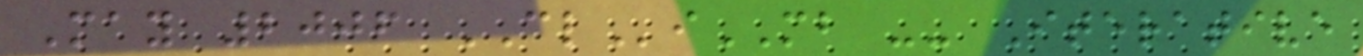May 2006 CLiMB -- Iterative
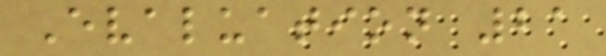Evaluation 21
